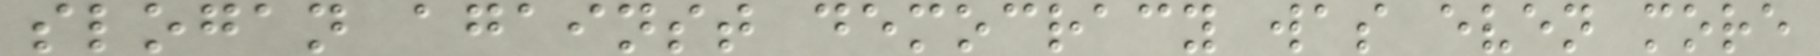slogan against democracy was even more
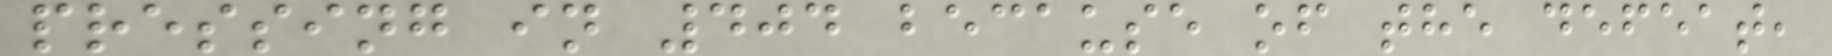pressing in 404 because of the defeat,
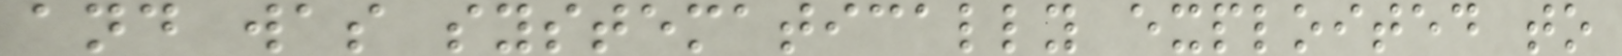and was systematically exploited to
